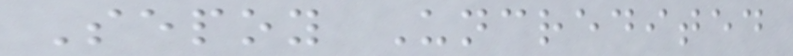Sepoy Uncredited
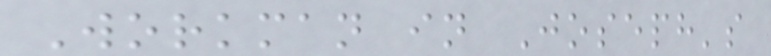Workman in Joseph's
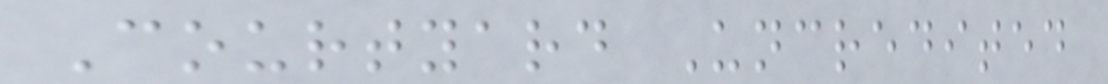Courtyard Uncredited
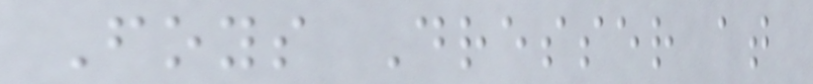Foys Dresser at
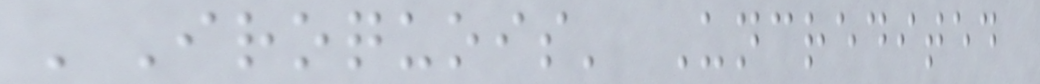'Iroquois' Uncredited
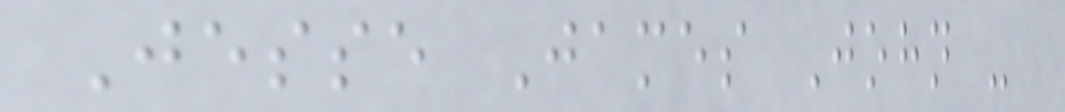Jesse James John -
